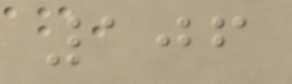106
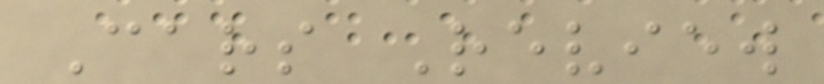Cars Review
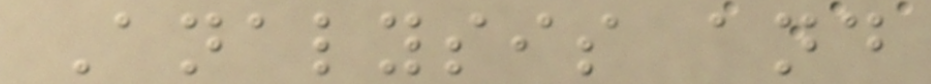Analysis and
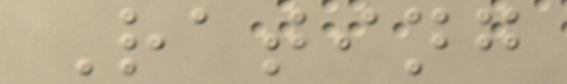Rating
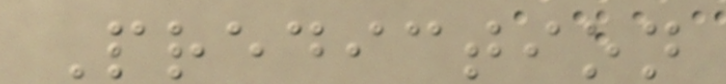Prediction
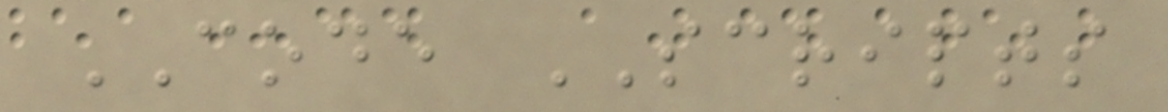CODE SCRIPTS
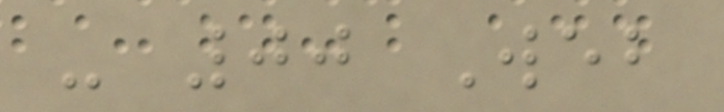- 00 Web
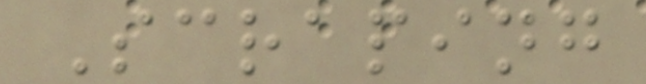Scraping
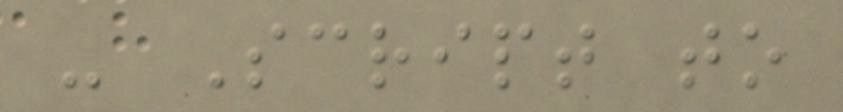- Script to
